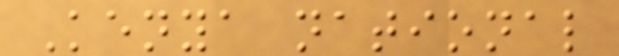Kenya national
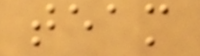team
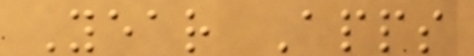Year Apps
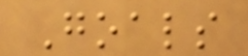Goals
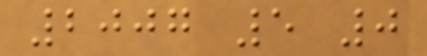2007 5 0
